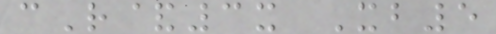cR&3x Xb5
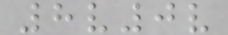8v0v
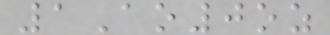1Ao0oz
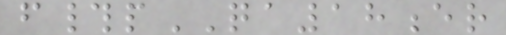f#pQA18er
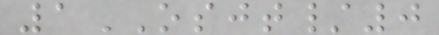1OSJT/0
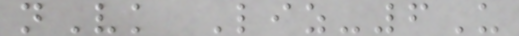nVk Liz-6U
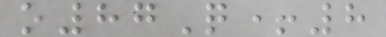o87Q+8
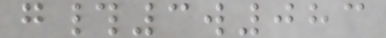g#3w083
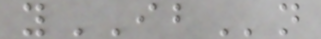yIBn
